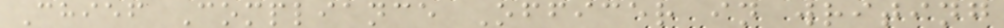Chief Compliance Officer in writing
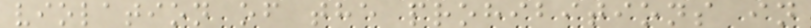violation of the prohibitions in
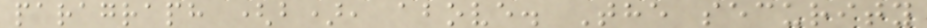paragraph (b), above. The security
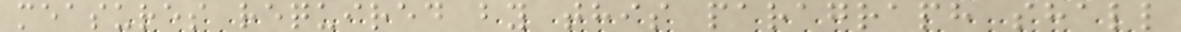measures required by this paragraph shall
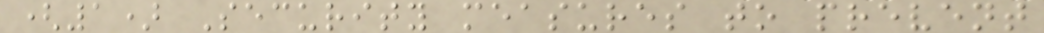(1) Security measures to prevent
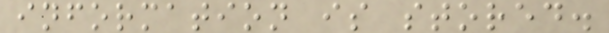information is stored.
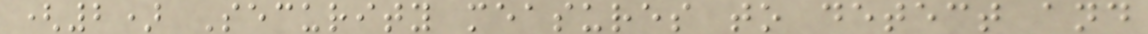(2) Security measures to detect and
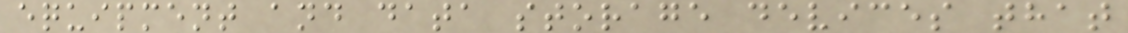equipment and data storage devices that
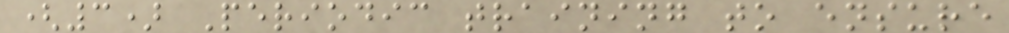(3) Periodic training to ensure
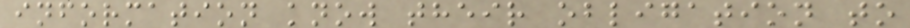information know their obligation to
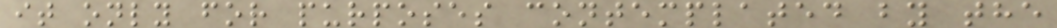it only for purposes contemplated by the
